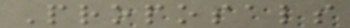Proposals
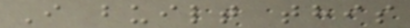I built this
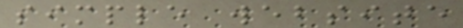simple website
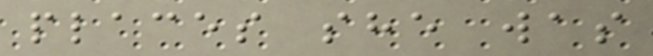places she was
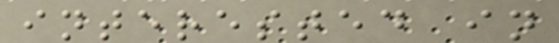interested in
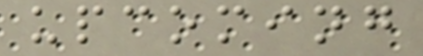upcoming
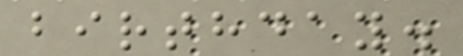birthday.
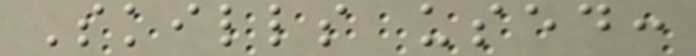Skills used:
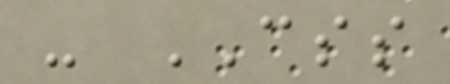- CSS
